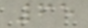65
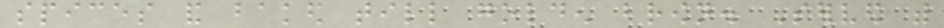spices and baked till golden brown. Served with
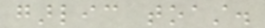garlic toast.
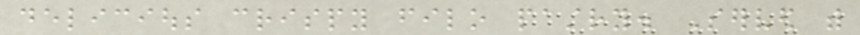delicious crispy filo pastry. Served with
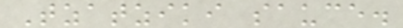Tzatziki sauce.
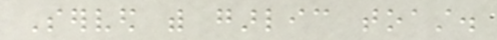Served with garlic toast.
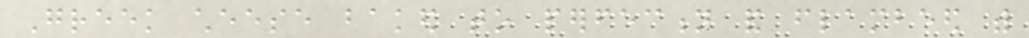Greek cheese baked to perfection and flambeed with
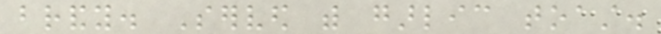brandy. Served with garlic toast.
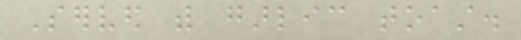Served with garlic toast.
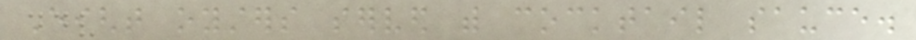Eight oysters served with cocktail sauce.
